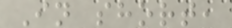In short,
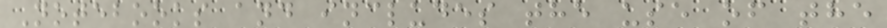Notebooks and includes the use of the
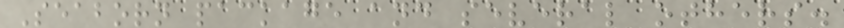Seaborn package and several others.
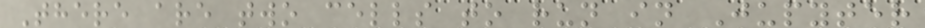There are two cells to run in Jupyter
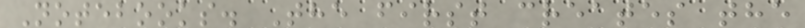Notebooks. The first creates the
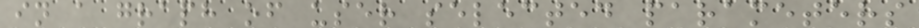in a graph of user selected parameters
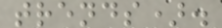trends).
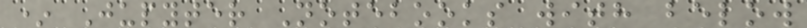* Jupyter Notebooks with below
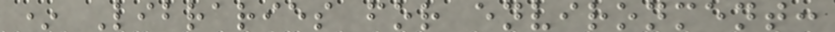* Libraries for environment:
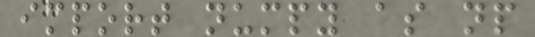import numpy as np
